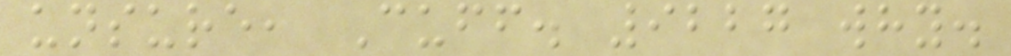unsure, Cuff. 9227 why.
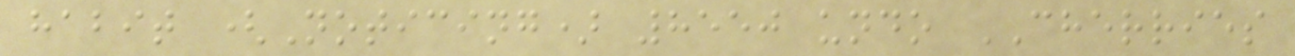habit (Noticing) 8550 undo CHERRIES
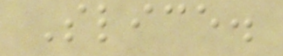Slice.
